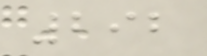292
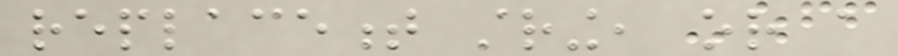replacement string, or a
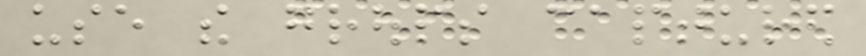use the groups captured
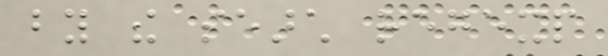by the search regexp
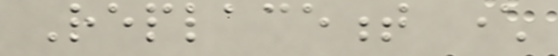Replacement character
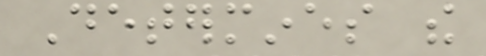Determines the
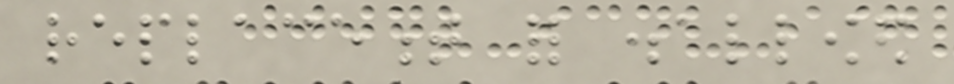replacement for disallowed
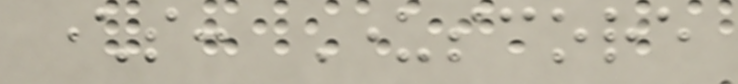characters: Underscore
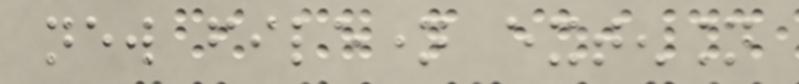new filename extension
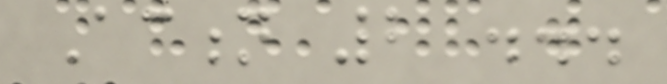Action 2 ...
